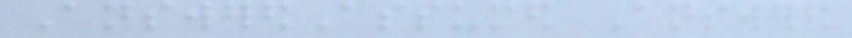AnsweredAssumed Answered
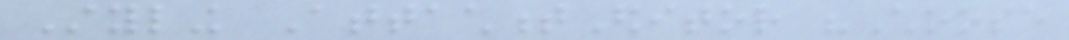Styling AttachmentEditor "Choose
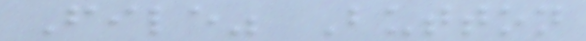File" Button
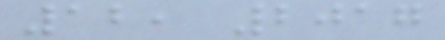12, 2017
